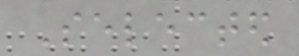Selected
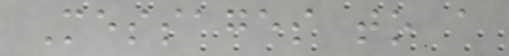Messages to a
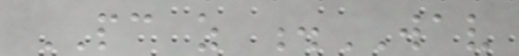PC as .WAV
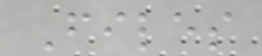Files
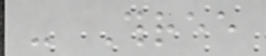- Three
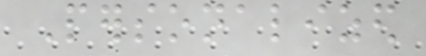Personalized
